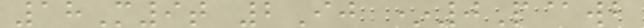18M9t 2Ij *0P@wb
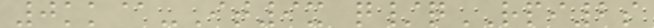0kk@-It9x q/qRPI2s
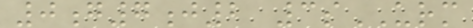0g7j2 3sURM
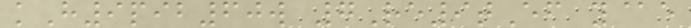kH9pib60w 7Re9tEf y@e
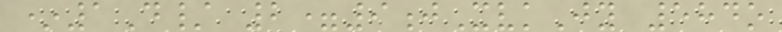*1D/ 2=9jXvkJy 584o
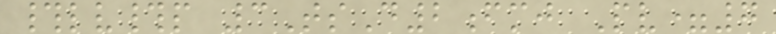#lv#p 3TsD2fmj Pv=7
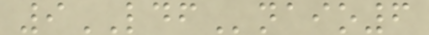9LDFnaio6
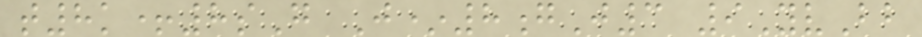t8k+8sG J*8gJ3 9YvBb
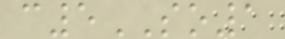c5SO1
